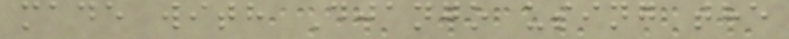made with Django using the
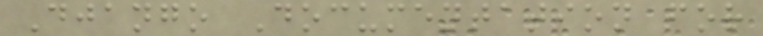Django Documentation for
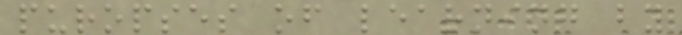puropses of learning by
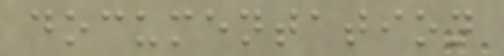documentation
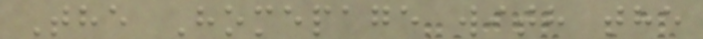The Homepage with the
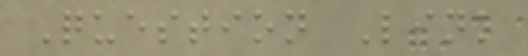Question Link
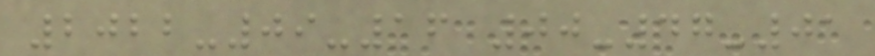2022-09-16 00-47-01
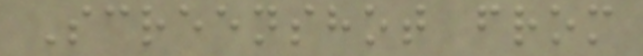Screenshot from
